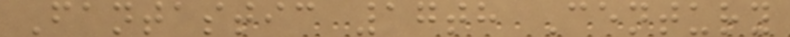Fantastic 17th Century
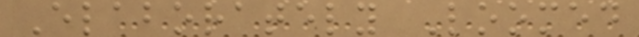Elaborately Loomed
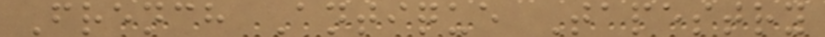French Antique Tapestry
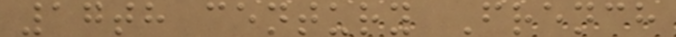17th century French
